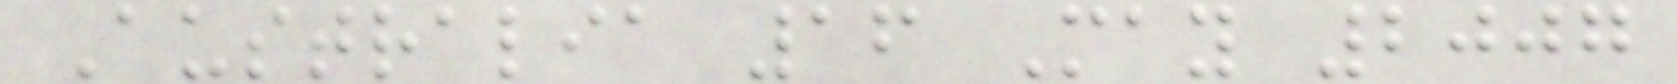Australia 16 May 2007
